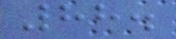88.
